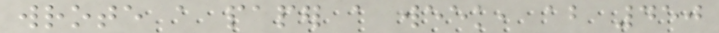wrote a paper a week, about 450
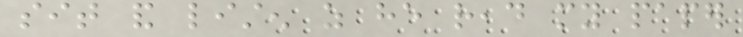sit and listen as he read my paper
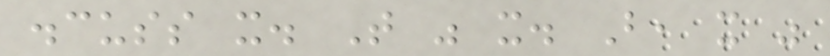discuss it. That was it. But, it was
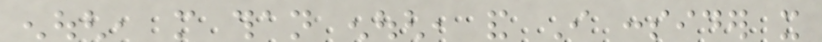enough, more than enough, and I consider it
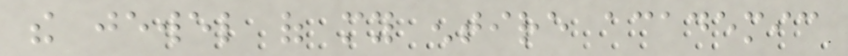the jewel of my entire academic
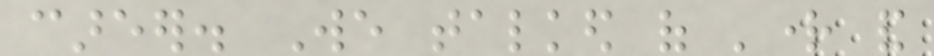career. We talked of 'right and
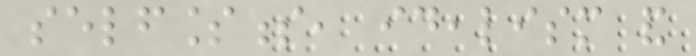selflessness, idealism and
